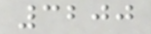3200
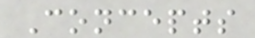Concepts
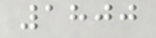1800
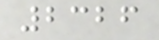2326
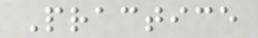Practice
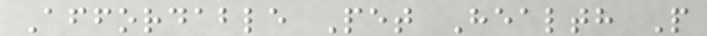Affordable Pet Health P
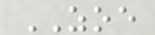ZOE
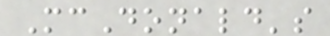McDonald's
